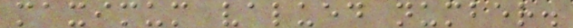maximum valued number.
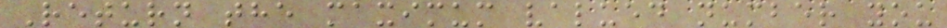Return the maximum valued number you
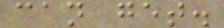can get.
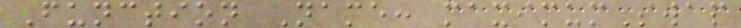Function Name: maximumSwap
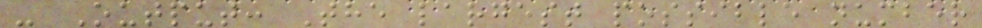- Output: The largest possible number
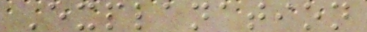Explanation
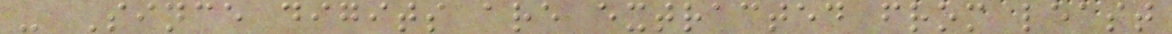- Since digits are extracted from least
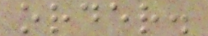order.
